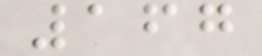167
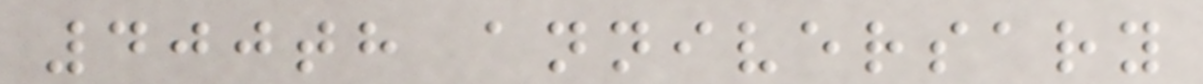400th anniversary
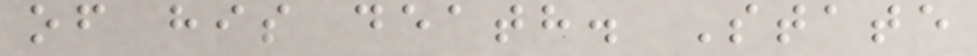of his death. State
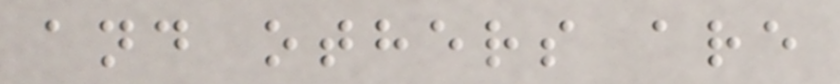and others are
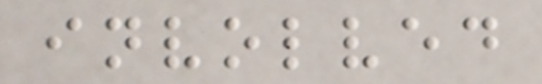involved
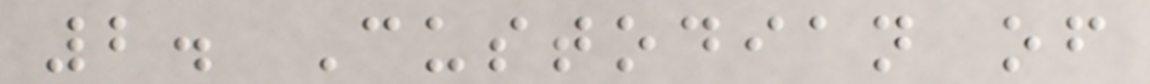2. Custodian of
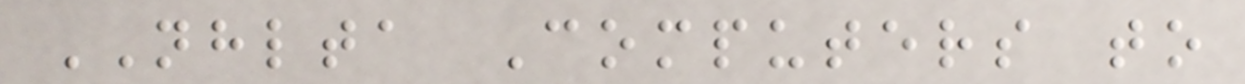NHLTA Computers to
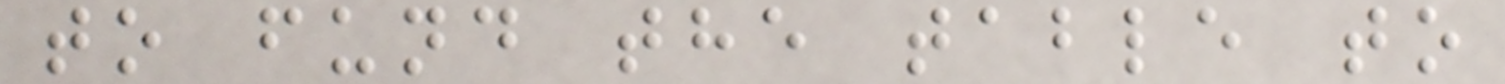to fund the table to
